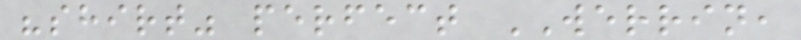"shirt" perfect WERRIN,
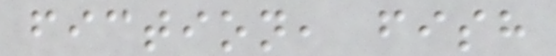fiction, fish
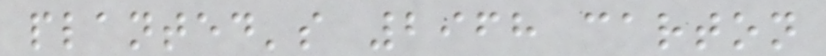planted's 2968 carton
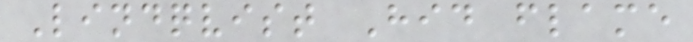Lindqvist Hid flame
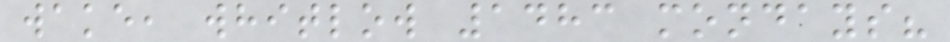wake, whitlow 1483 mondays?
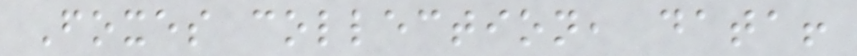Foxes collection, data!
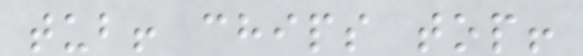tub! chips top!
